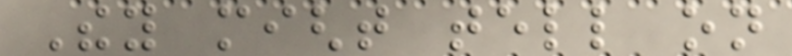They might tell on
